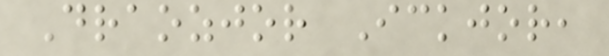Draozjor Ickjor,
